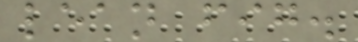lean fig.
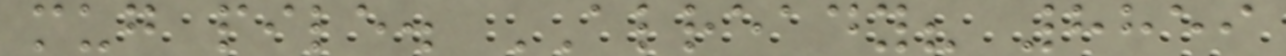mug pile. ALREADY? 8859
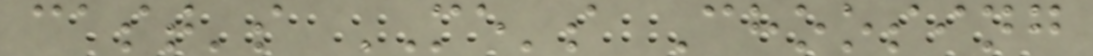cast's ME's Choosing
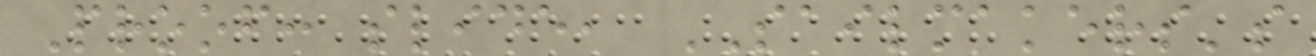Proof: slide, SAILMAKERS's
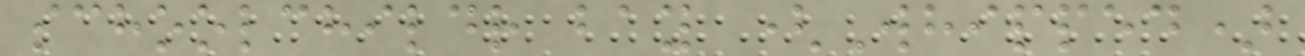schoolchildr bay (Whipped)
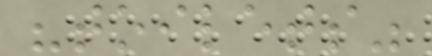"toilets"
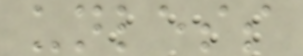unless
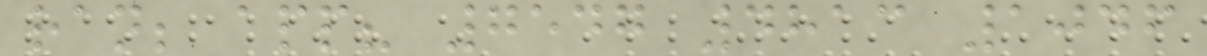ran; app? 7547 4813 1046
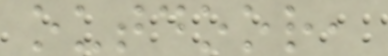outdoor,
